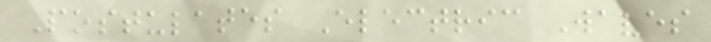Postulates Electric Waves
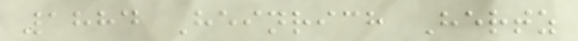1884 Heinrich Hertz
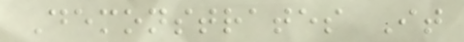Demonstrates It
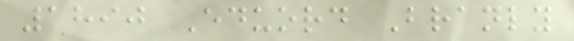1890 Eduord Branly
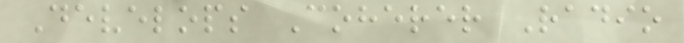Develops Coherer Radio
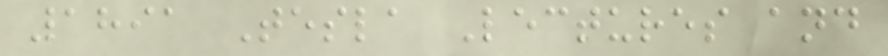1891 Tesla Lectures and
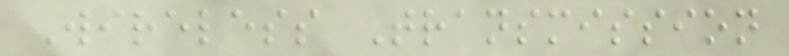Wireless Transmission
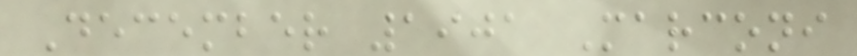December 1901 Marconi
